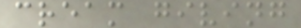cream giving
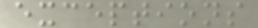exceptions
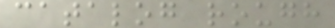catalog rough
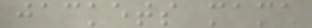jackets mama
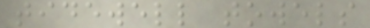tidewell towels
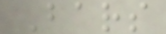Bars
